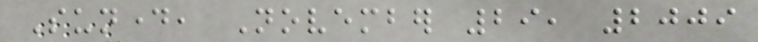Sunday, November 29, 2009
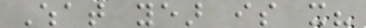What year is it?
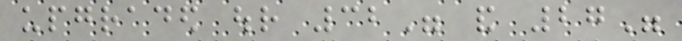upgraded our 32" and 27"
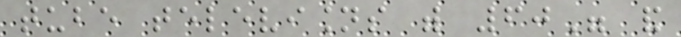tube televisions with 60" and
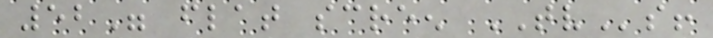52" flat screen TVs!
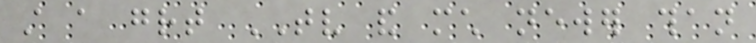still a great TV and much newer than
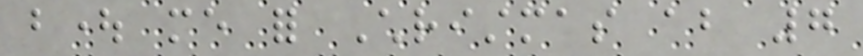bought me for Christmas about 7
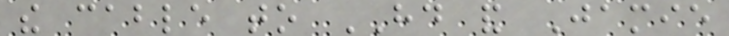the cable to HD and Jamie
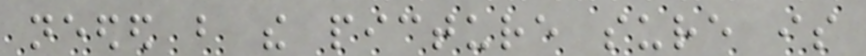needed but the picture sure is
